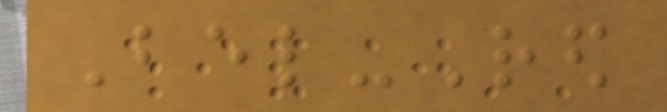Bel-Red
